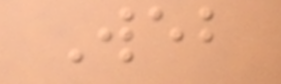Web
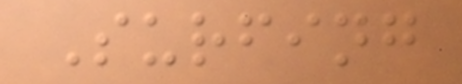Surfing
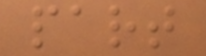part
